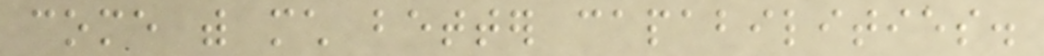come with much better capabilities.
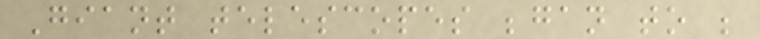Giant telescopes began to be
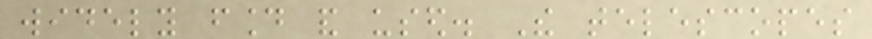widely found and used. The telescopes
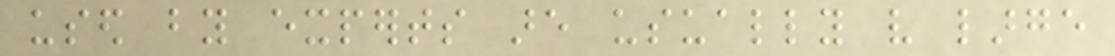used by experts are usually very large
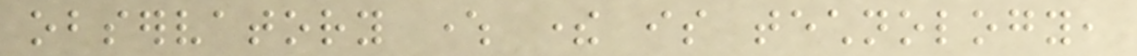observatory where there is technology,
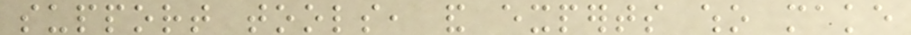support tools, and experts who make
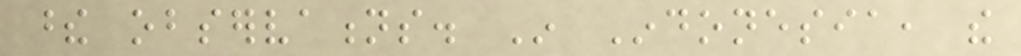these observations. In Indonesia, the
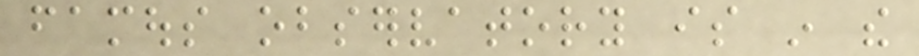famous observatory is in the
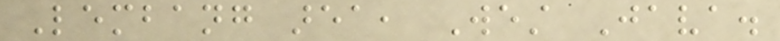Lembang area, West Java.
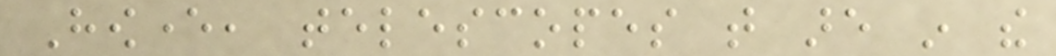However, telescopes that are in the
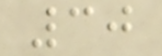30
